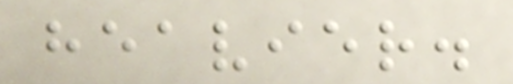heavier.
